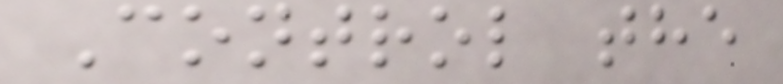Control the
